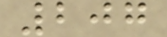207
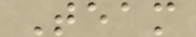Team
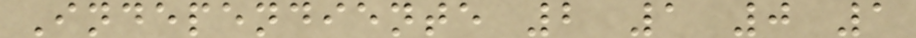Independiente 2 1 0 1
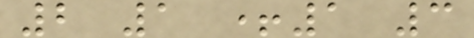2 1 +1 3
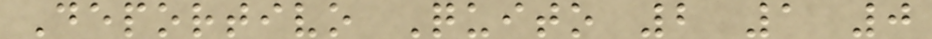Deportivo Quito 2 1 0
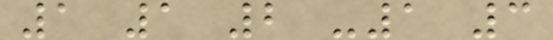1 1 2 -1 3
